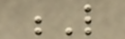L
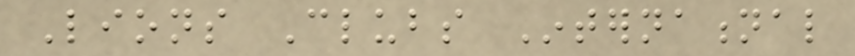Lions Clubs International
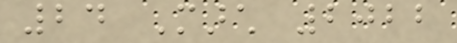24 March 2022
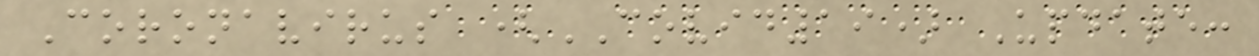Coronavirus (COVID19) Update:
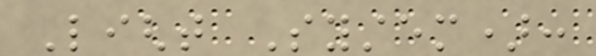Light System):
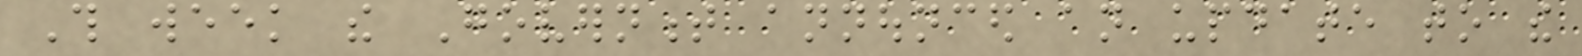This week the Government announced an update to the
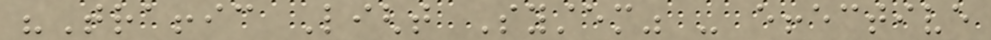"Traffic Light System" - effective
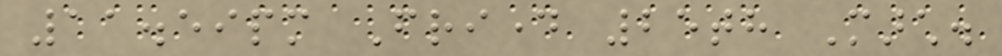11.59pm Friday 25th March.
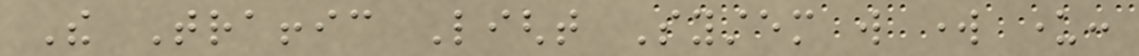The Traffic Light System will work under:
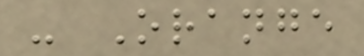- Orange
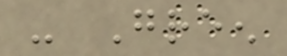- Green
